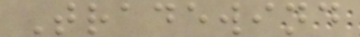Tradewind
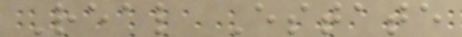Real Estate
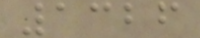1326
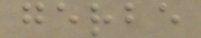gerbe
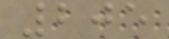205
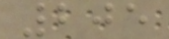205
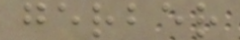gerber
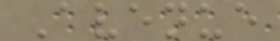Avenue
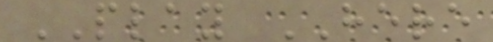PLAY HERE
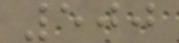500
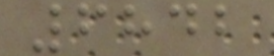6842
